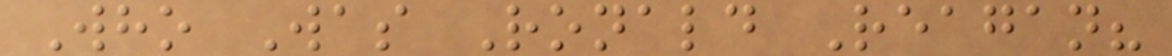Who Was Ronald Reagan?
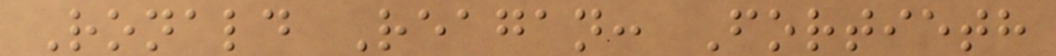Ronald Reagan: Fortieth
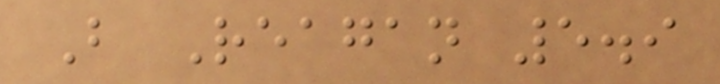B Reagan 5.9
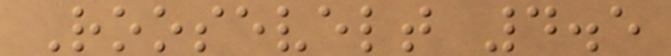Roosevelt 4.5
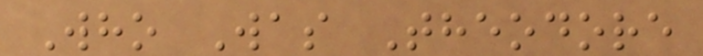Who Was Theodore
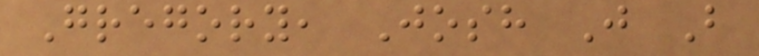Gregory, Josh J B
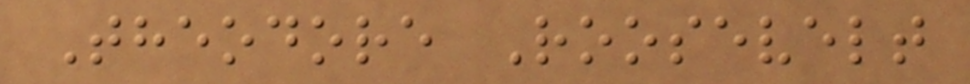Theodore Roosevelt
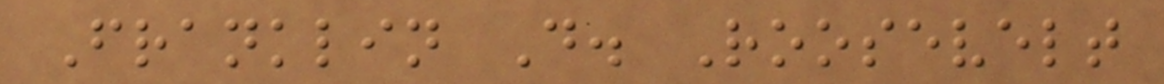Franklin D. Roosevelt
